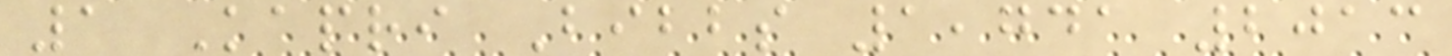1 Kapri Bibbs 1,741 2013
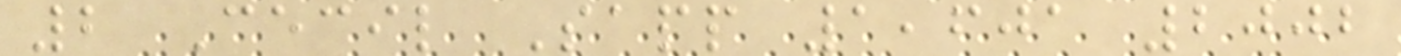2 Cecil Sapp 1,601 2002
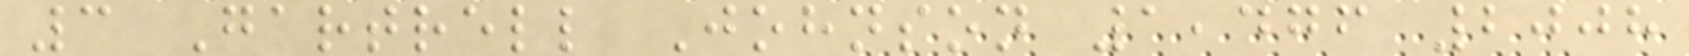3 Gartrell Johnson 1,476 2008
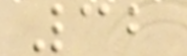32
